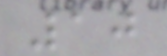10
